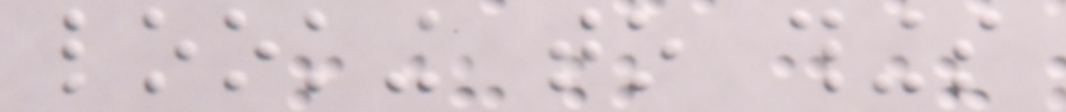looking to things
